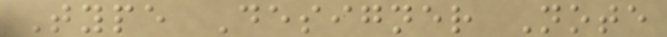Type Designer Note
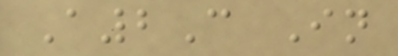A2C In
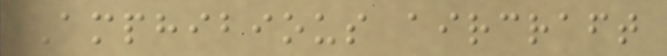Amphibious aircraft
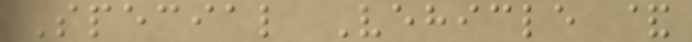Special Vehicle &
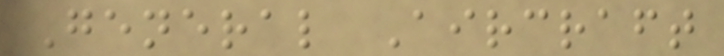General Aircraft
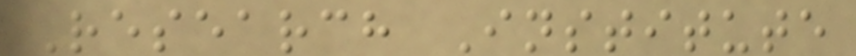Research Institute
